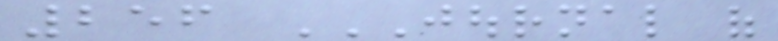256 JOURNAL OF
